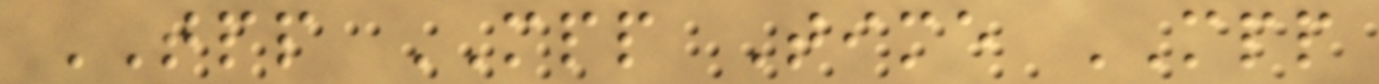TPP MPP Time MPP
